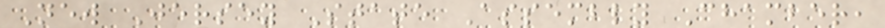New Jersey State Assembly Chamber,
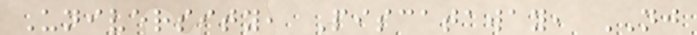University, Piscataway, NJ
